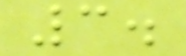3.
